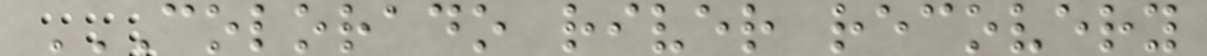COLORADO RIVER RECOVERY
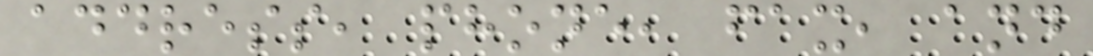address, phone, fax, and
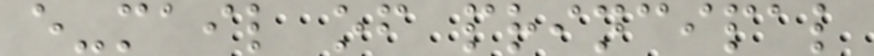e-mail of principal
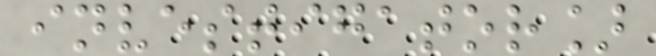investigator]
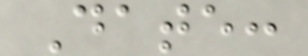Date:
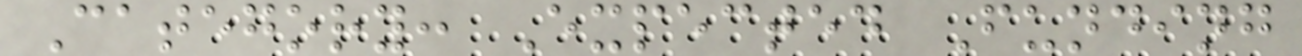Category: Expected Funding
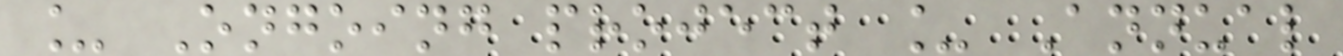_ Ongoing project _ Annual
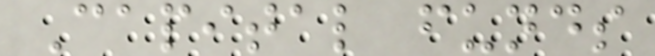Capital funds
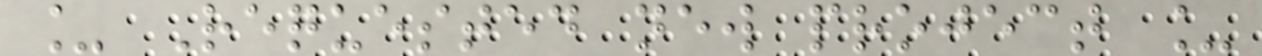_ Requested new project _
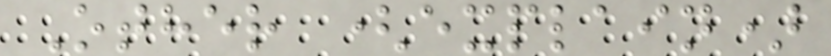Other (explain)
